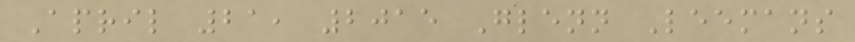April 21, 2015 Glenn Leemans
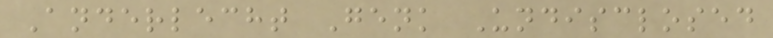Anderlecht Genk Undisclosed
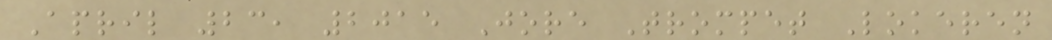April 23, 2015 Jore Trompet Lokeren
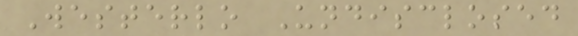Westerlo Undisclosed
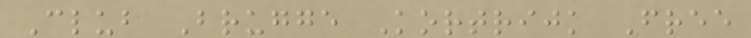Club Brugge Kortrijk Free
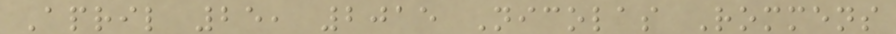April 25, 2015 Nicolas Rommens
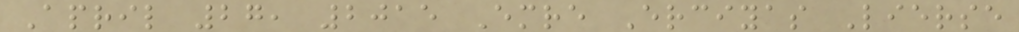April 27, 2015 Emre Erciyas Lierse
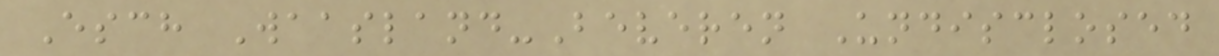Esch Waasland-Beveren Undisclosed
